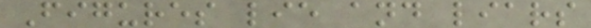Figures lie and liars
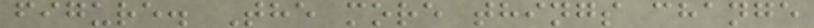figure. The more things change
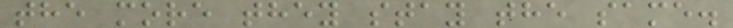the more they stay the same.
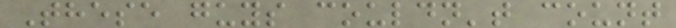These guys couldn't count
